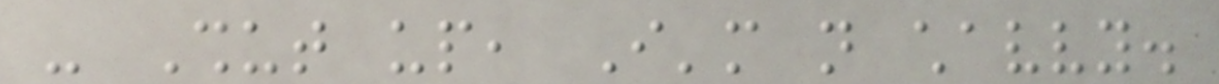- Shut up, I'm not chavvy.
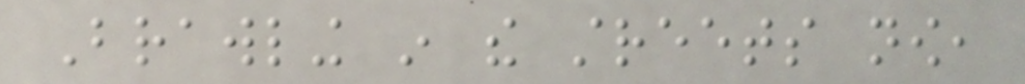Brawling in the streets now,
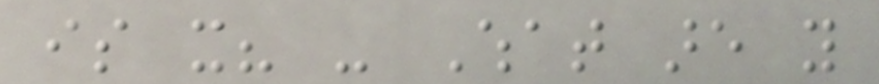is it? - What are you
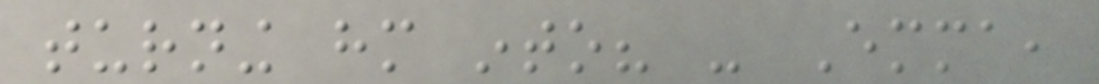turning him into? - Emma,
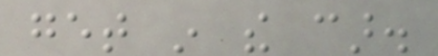get in the car.
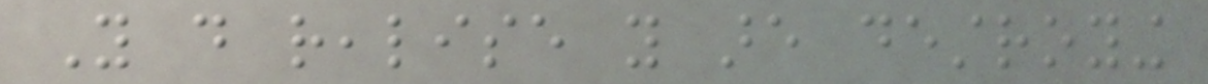You do realise you are destroying
